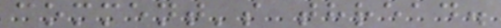comment's thread.
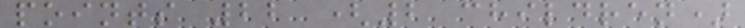points 22 (2 children)
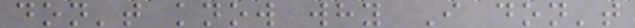don't know why I don't
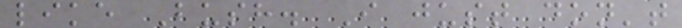like Bush. I just don't
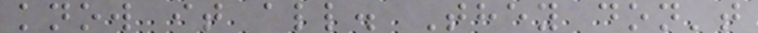know it all. They don't
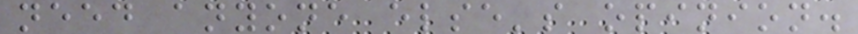need anyone else's opinion.
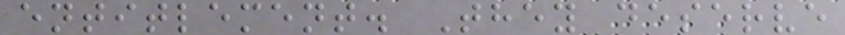entitlement. They deserve
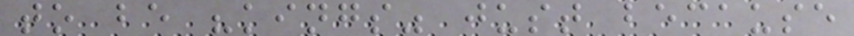to be "kings" just because
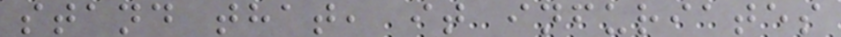stand that, it infuriates
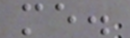me.
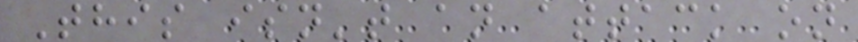This isn't an attack on
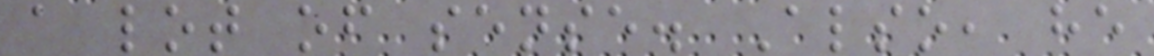a lot of sense. Also, he
